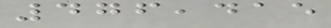476,415
